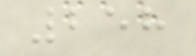258
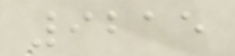9215
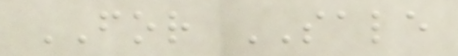FOR SALE
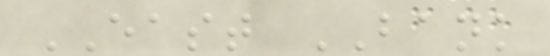EAST BANK
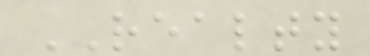REALTY
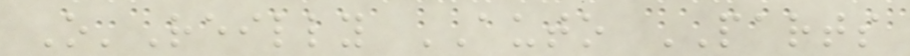O'Reilly AUTO PARTS
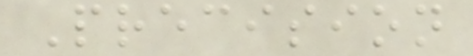Precision
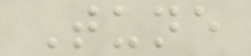Tune
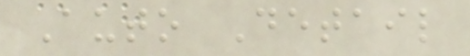Auto Detail
